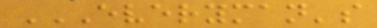EVERYMAN'S
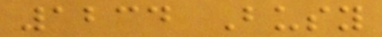1234 Busy
